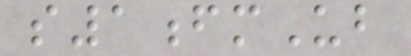s1fmUb
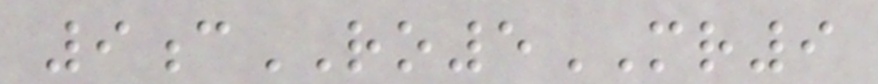9cRO5MR9
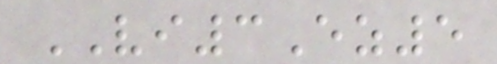VI3Ez5
